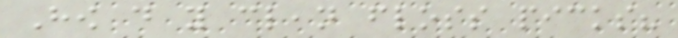How do you clean floss picks?
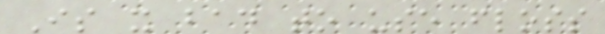Is it bad to use floss
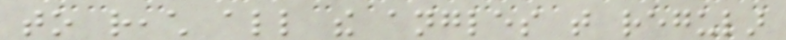to reach all the angles that regular
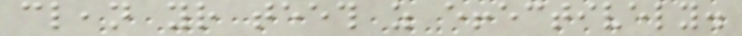clean your teeth as effectively.
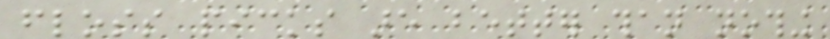floss picks are better than nothing
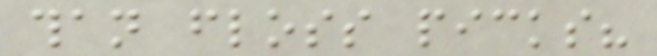than floss picks?
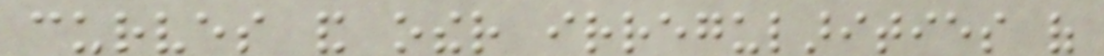curves and other irregularities of
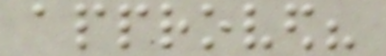approved?
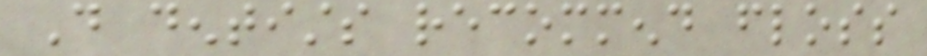Do dentists recommend floss
